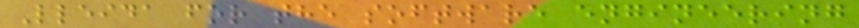Lleida for the software engineering
